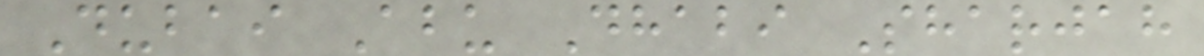Dubai Abu Dhabi Sharjah
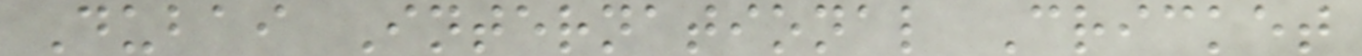Dubai International Cricket
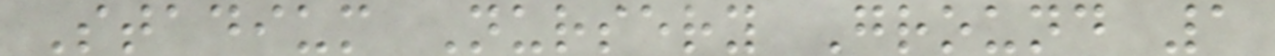Stadium Nursery Ground 1
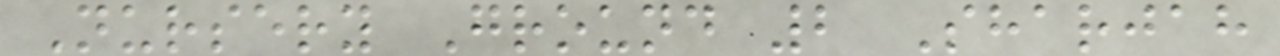Nursery Ground 2 Sharjah
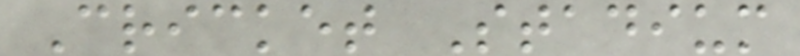Cricket Stadium
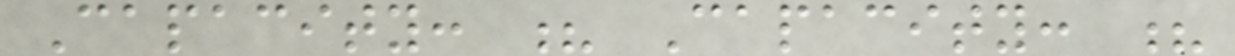Capacity: ? Capacity: ?
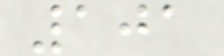101
